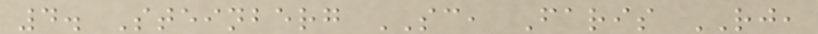4. Steinberg SC, Faris RJ,
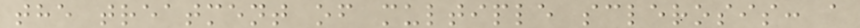the treatment of multiple sclerosis: a
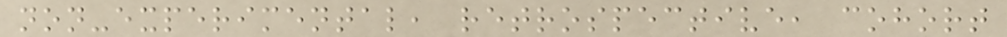non-experimental, retrospective, cohort
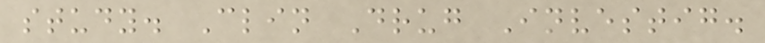study. Clin Drug Investig.
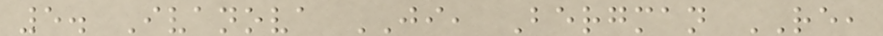5. Ivanova JI, Bergman RE,
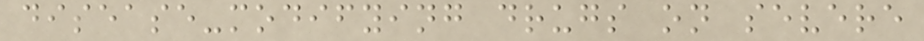disease-modifying drugs on severe
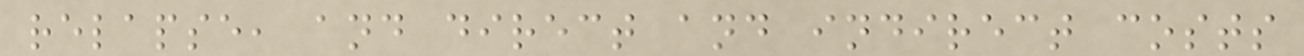relapse, and direct and indirect costs
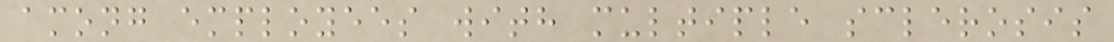among employees with multiple sclerosis
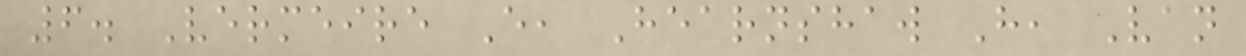6. Vermeire E, Hearnshaw H, Van
